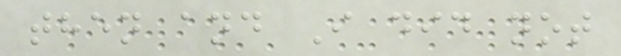then and I did not
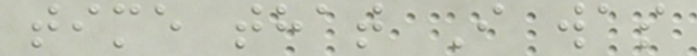time that I was
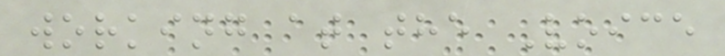working at the Voice
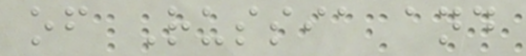of Russia and
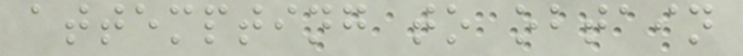attempting to obtain
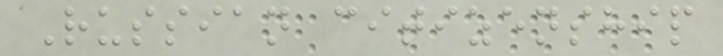Russian citizenship
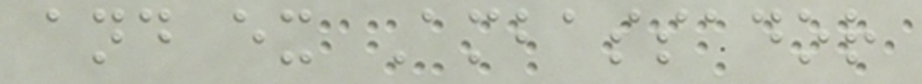and ex Ambassador
